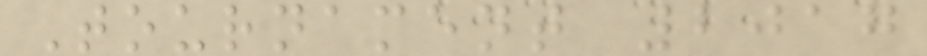Tournament 2017
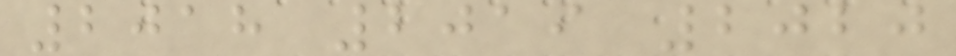2018 2019 2020
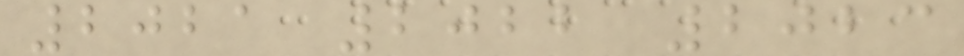2021 2022 2023
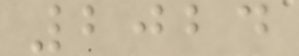2024
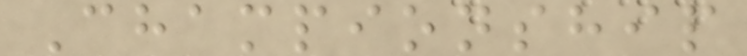Championship
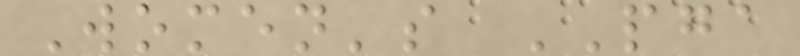Women's PGA
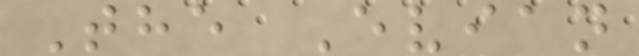The Evian
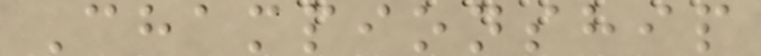Championship
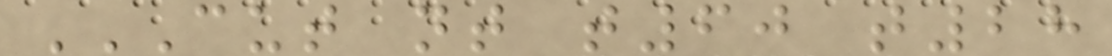CUT NT T60 T28
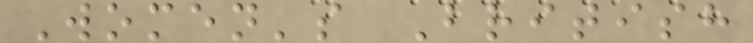Women's British
